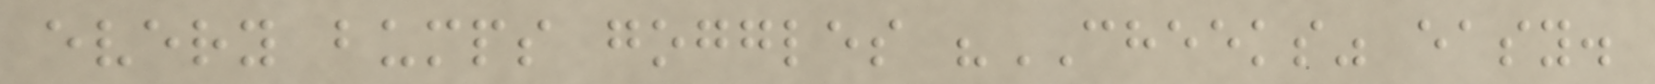every bumps goggles "CHEEKS" easy.
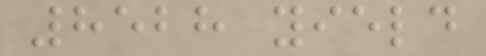8528 yield
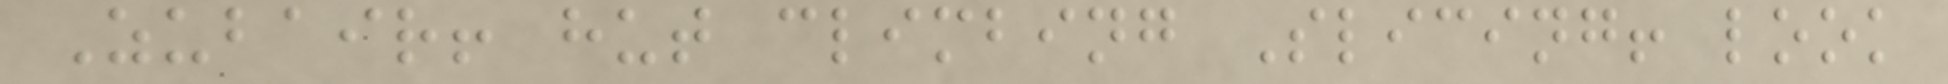Zubair! hut climbing Slicing! look
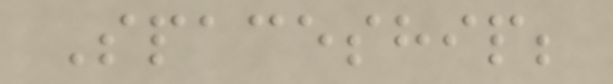Spaceship;
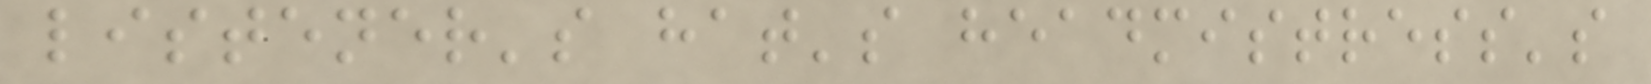listener's hat's headmistress's
